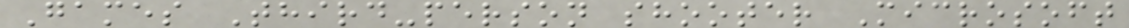Games Third-person shooter Microsoft
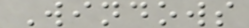Windows
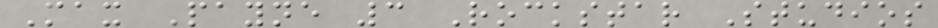Max Payne 3 Rockstar Studios
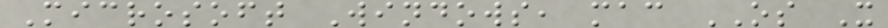Microsoft Windows, mac OS X
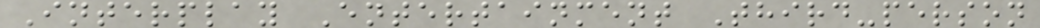Interplay Entertainment Third-person
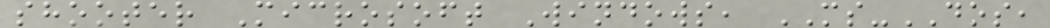shooter Microsoft Windows, MS-DOS,
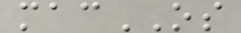macOS
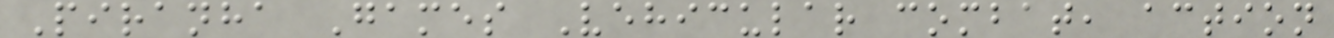Piranha Games Vehicular combat, action
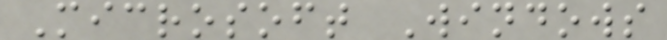Microsoft Windows
